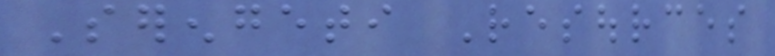Serengeti Resources
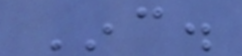Inc.
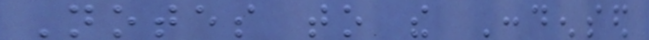Notes to the Condensed
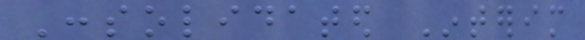Consolidated Interim
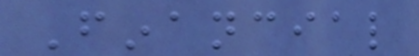Financial
